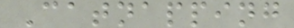Catnapping
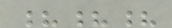???
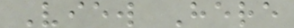View Here
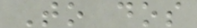To dos
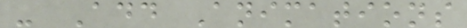- Add Animations
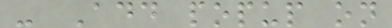- Add popup on
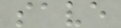save
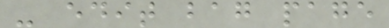- edit bag page
